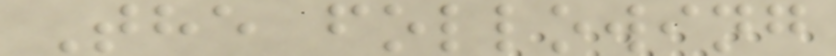The following
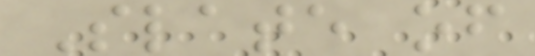Slate of
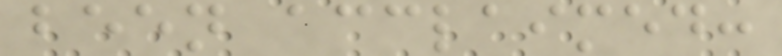been acclaimed:
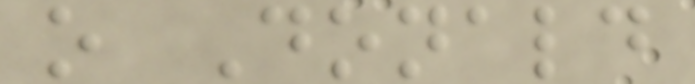o Donald
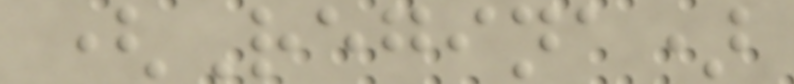(Regina)
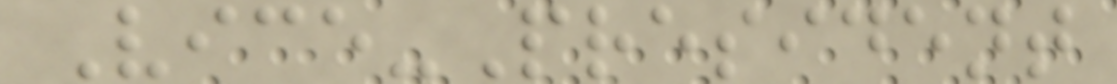Vice-President
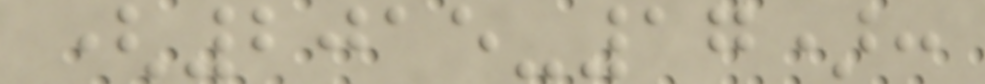(2015-17):
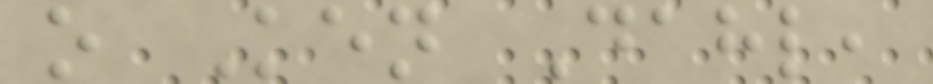o Ken Dahl,
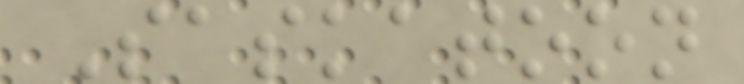Saskatoon
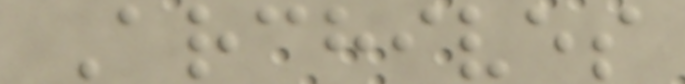Archives
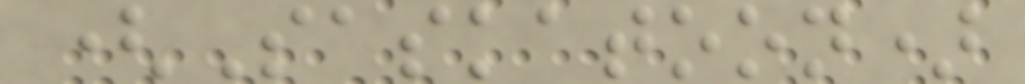(Saskatoon)
